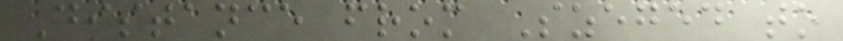Distance from Szeged to
